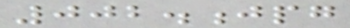002.jpg
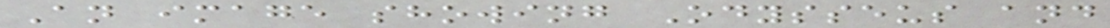An image showing Odysseus and
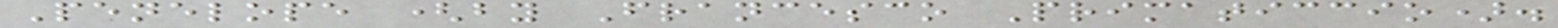Penelope (by Francesco Primaticcio).
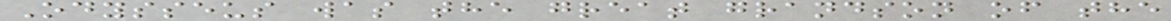Odysseus was the great grandson of the
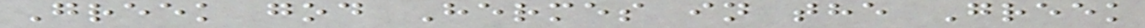Greek god Hermes in the Greek
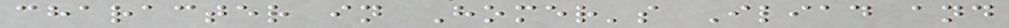character in Homer's Iliad and
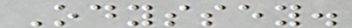Odyssey.
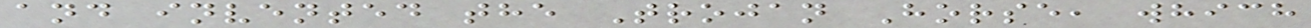and invented the Trojan Horse, which
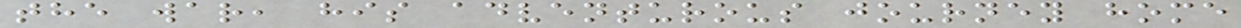the war, his adventurous journey home
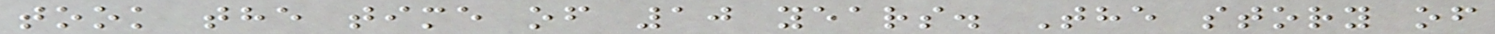took the time of 10 years. The story of
